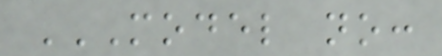MODEL NO:
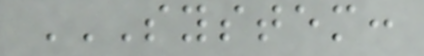SYSTEM:
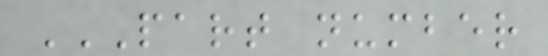PART NUMBER
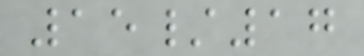15/17
